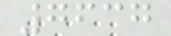7637
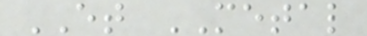ET METAL
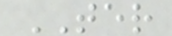TER
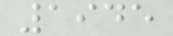1945
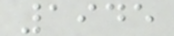1945
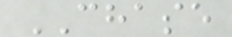CHASE
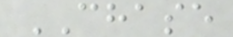CHASE
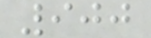900
